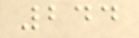244
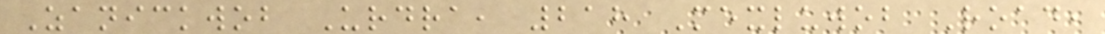Zanickwob Urdra, 218 Mexluwob Road,
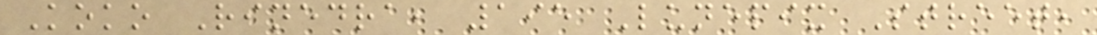Koko Rinedra, 195 Lunepix Street,
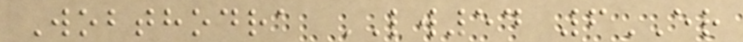Wobthodra LW54 6ER
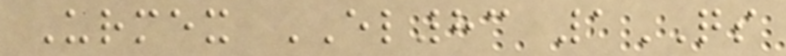Urmex EL83 1QS
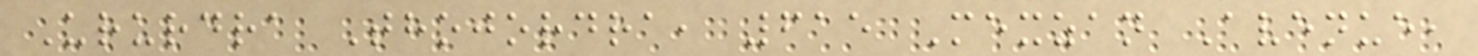Ururdra Thojordra, 615 Mexzan Avenue,
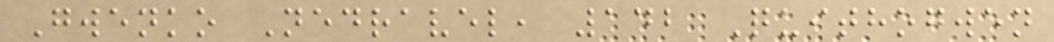Gwenko Nedravel, 142 Quithogwen
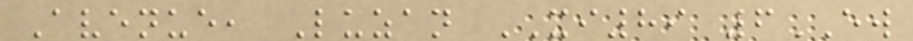Avenue, Luzan XI89 6EW
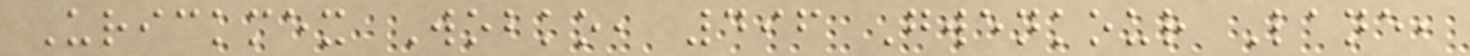Urickmex Wobko, 496 Gwenkour Lane,
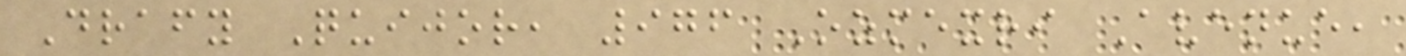Drafy Quijor, 976 Ozmexri Avenue,
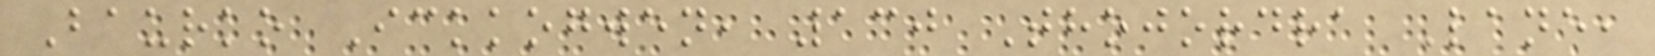Baurko Ickkogwen, 130 Thojordra Lane,
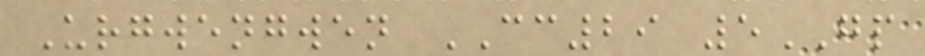Urgwengwen CC29 5GP
